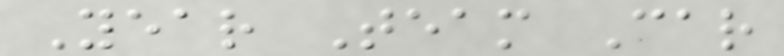Year Team Car
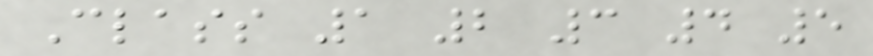Class 1 2 3 4 5
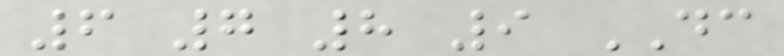6 7 8 9 DC
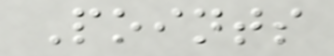Points
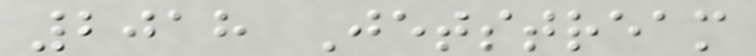2018 Jetstream
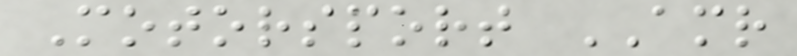Motorsport AMR
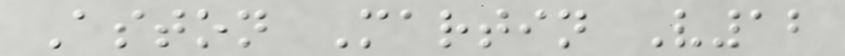Aston Martin V12
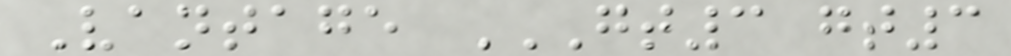Vantage GT3 GT3
